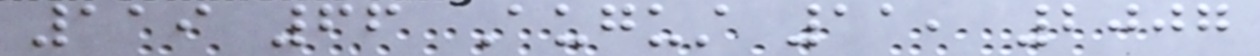119 66 August 11, 2007
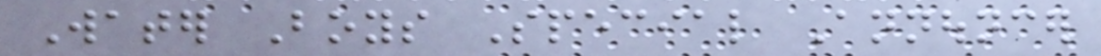Water Boys Special Announcer
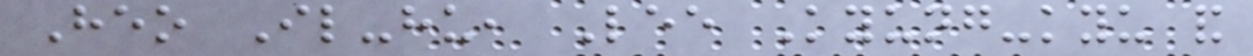Heo Il-hu, Lee Kyung-kyu and
